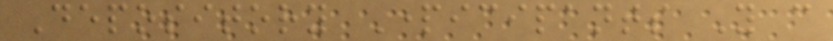Depository Participants You can
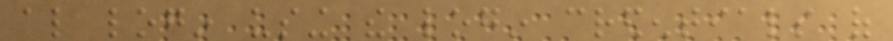also login using the login credentials of
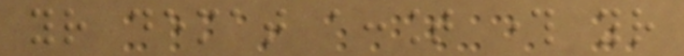your demat account through your
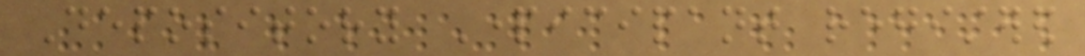Depository Participant registered
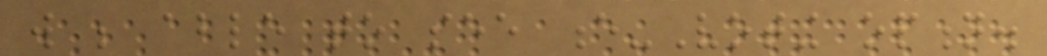will be able to see e-Voting option.
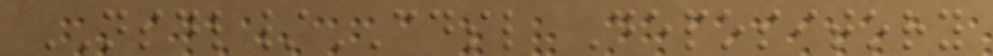NSDL/CDSL Depository
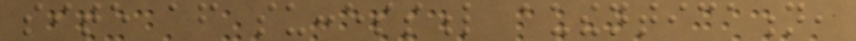site after successful authentication,
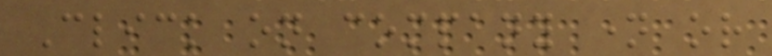Click on company name or
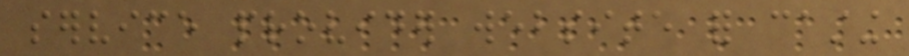service provider website for casting
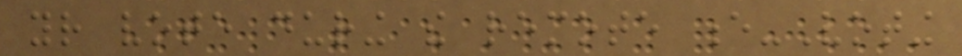your vote during the remote e-Voting
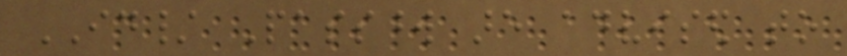ID/ Password are advised to
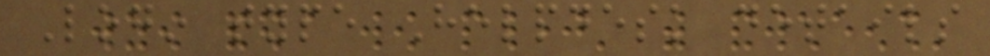Login type Helpdesk details
